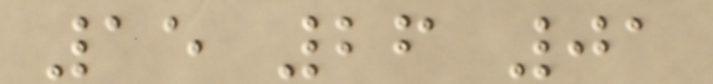15 26 01
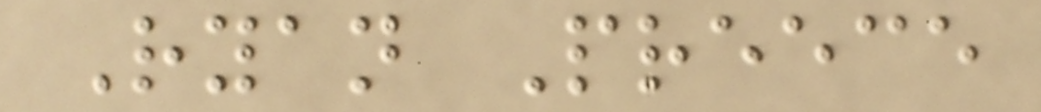Ryan Preece
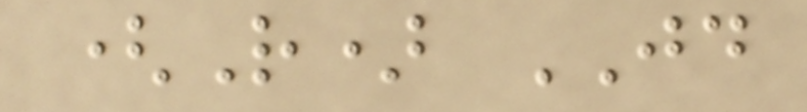(R) JD
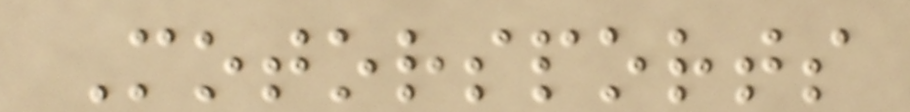Motorsports
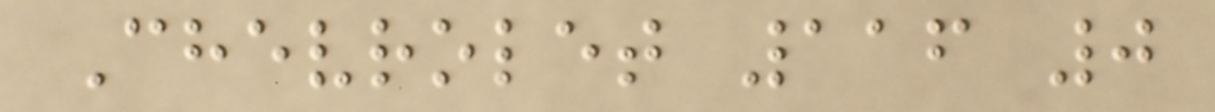Chevrolet 116 0
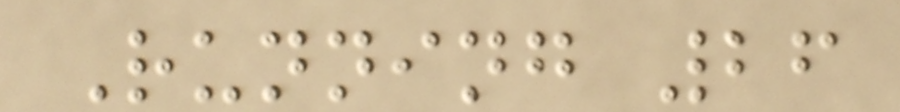Running 26
